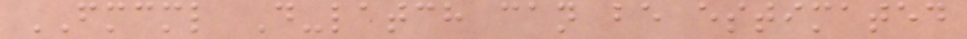FMCML D-latch can be estimated
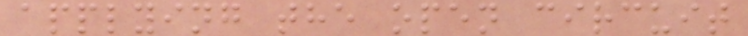applying the open circuit
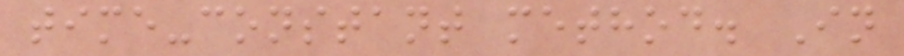time-constant method. In
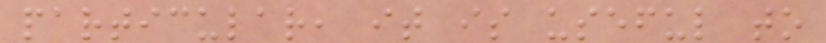particular, it is useful to
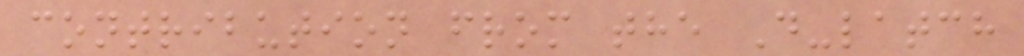contribution from the D-latch
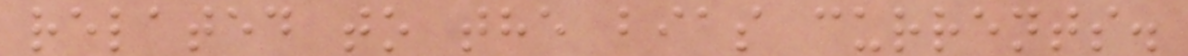related to the bias currents.
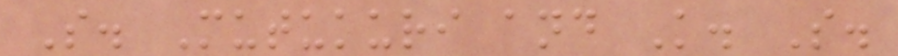S. Mutukuri and K. S.
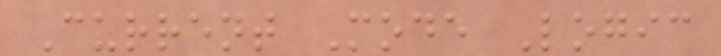Current Mode Logic
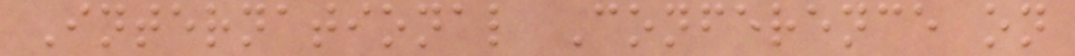International Conference on
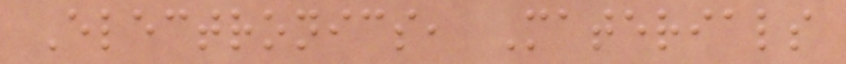Electronics, Materials
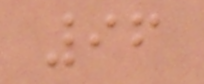96
